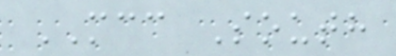MCC South
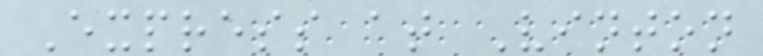Express at Vinton
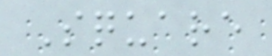Square
